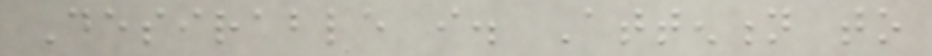Desirable i. Attention to
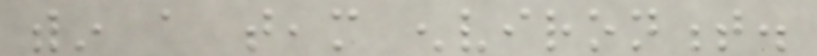within a team environment.
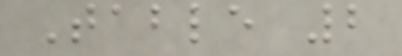Table 2
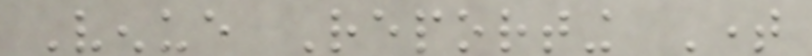Venue Reporting Time
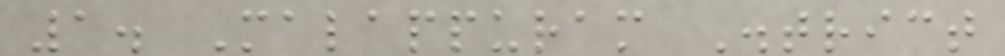1. Malappuram District
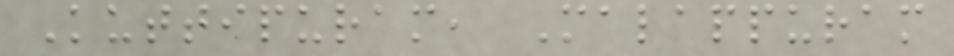Kuttipuram, Malappuram
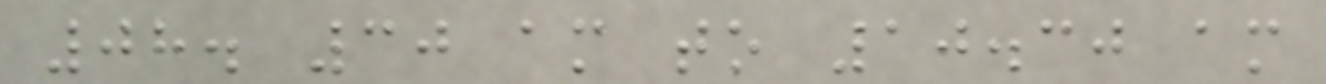08. 30 am to 10.30 am
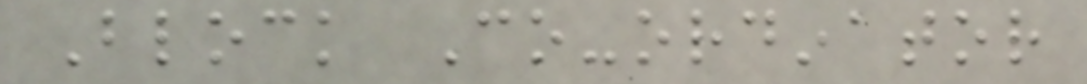Block Co-ordinator
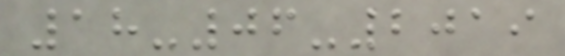18-06-2019
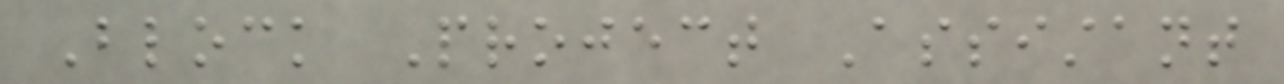Block Project Assistant
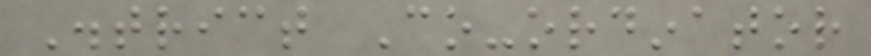District Co-ordinator
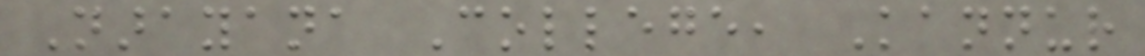Narayana College, Kannur
